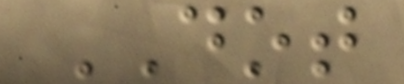DOT
